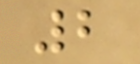2
